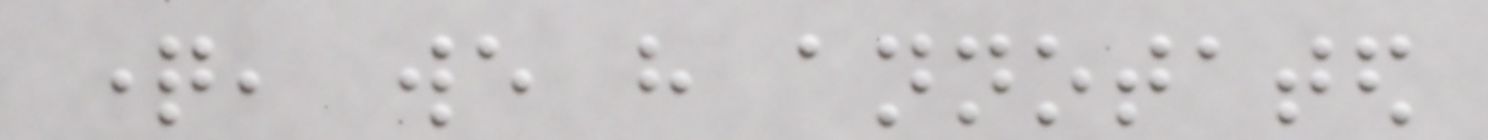question, we have annotated
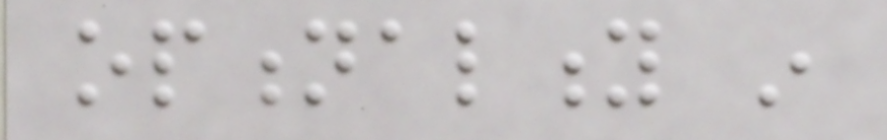optionality in
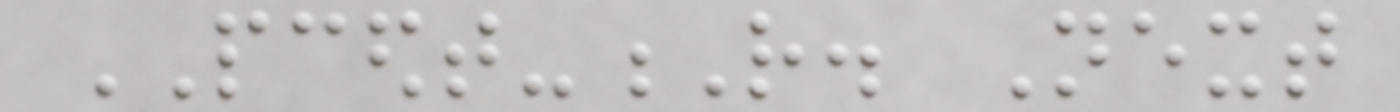PCEDT-R. Next
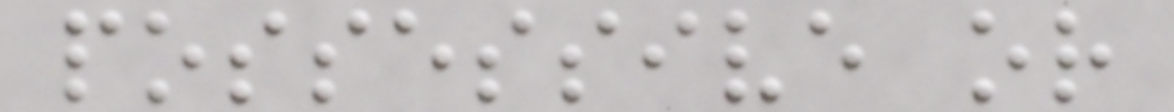possessive or
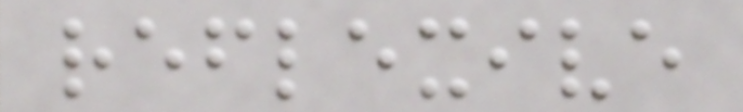reflexive
